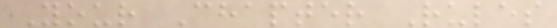Your Chapter Rules
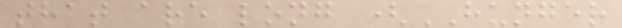that are long (HUNGER
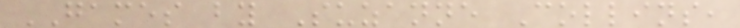GAMES by Suzanne Collins,
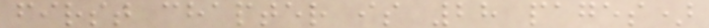first chapter is 28 pages)
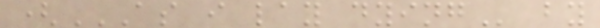(AS I LAY DYING by
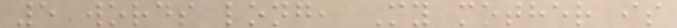5 words long, My mother is
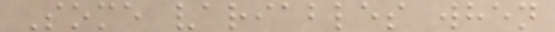Some variables when
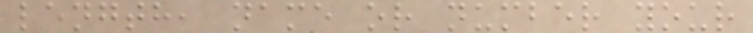length, name or number your
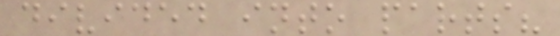divided into parts?
